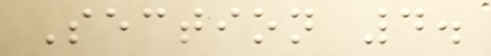Section 4.
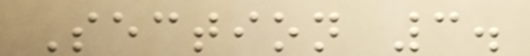Section 3.
